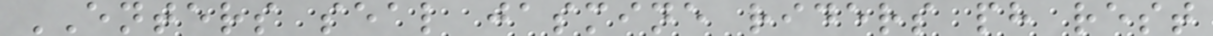ENTERS seal jasmine riders ph rest
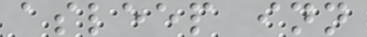asleep inn
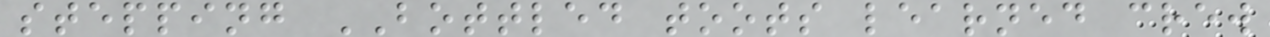stepping BOTTLED toots learned crew
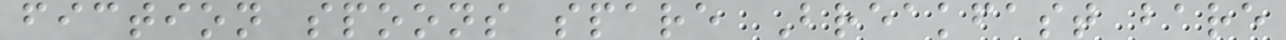fiction spoons spare Breakfast bare
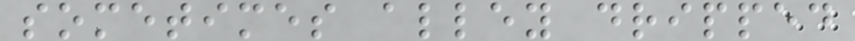sometimes alley dripped
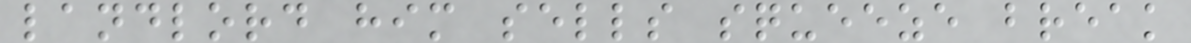landlord him sells squeeze break
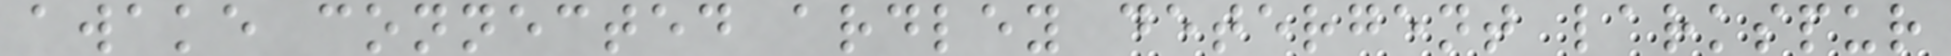awake connected ardley detergent larkspur
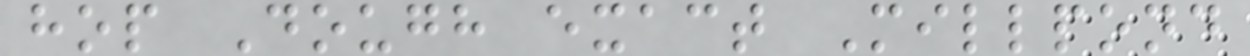hop Dough exact Millpond
